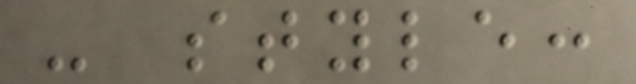- style:
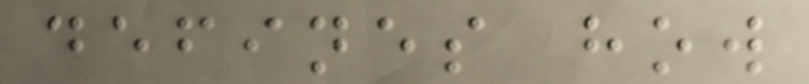defines how
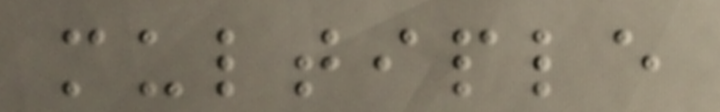multiple
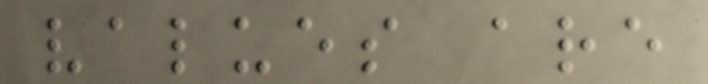values are
